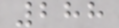288
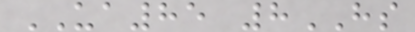UA85 8HS
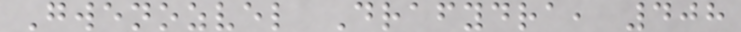Gwenozvel Drafydra, 408
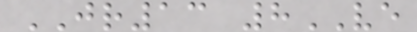JR13 8VE
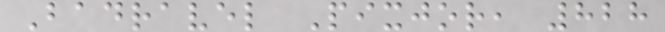Badravel Pixjor, 828
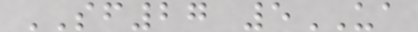SF27 5UA
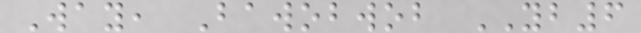Way, Bawobwob YB6
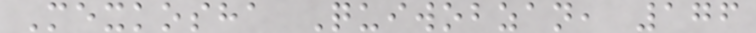Mexkosha Quiwobzan, 176
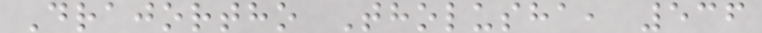Drajortho Tholusha, 536
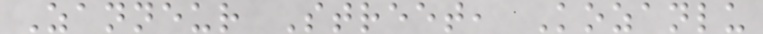Zanneur Street, Kozanlu
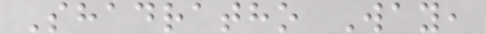Shadratho Way,
